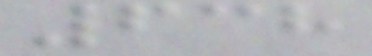638
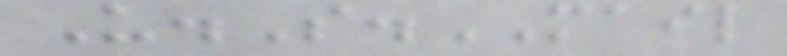U.S.MAIL
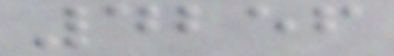4256
